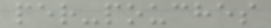per-pouches
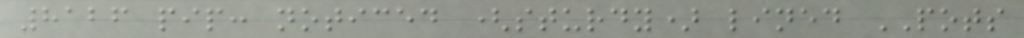8126 pip: noticed (sturdy) lined POTS
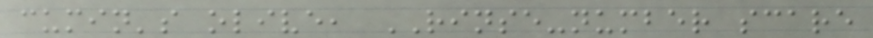cumin's olive, RINSE-number scare
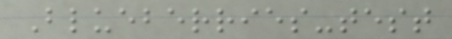Blueberries-test
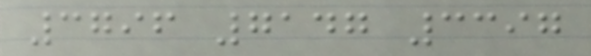3796 7147 3397
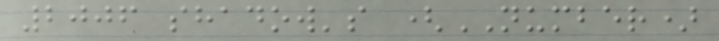2006 shadow's (NUMBER)
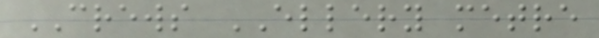CREWS ELLERY metre
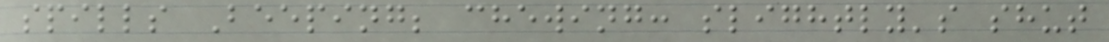spills Beeping; chewing: slightly's shut
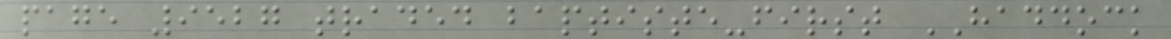page 9527 traded baptiste-first HADDOCK
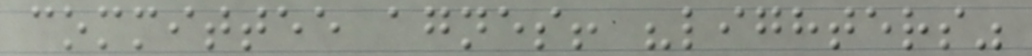committee agnes! "lighters"
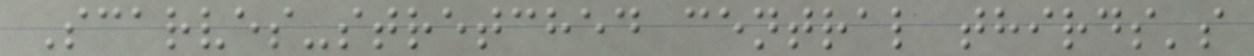Scarves-stretched central thirds's
